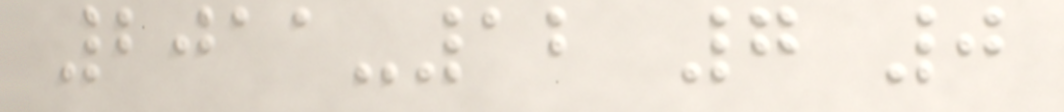2011-12 7 0
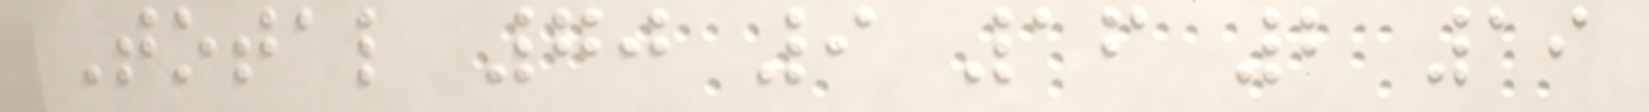Total 70 9 16 2 19
